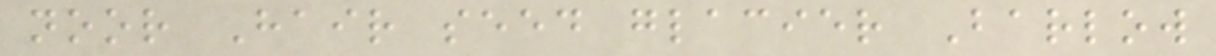noor Hair seed glacier Barlow
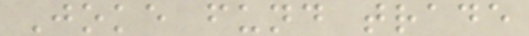Joke fund trade
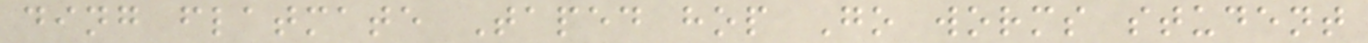ding flatmate Taped hop Go worms student
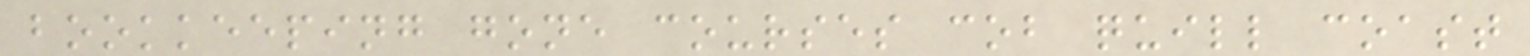bookkeeping gone courses cob quill coast
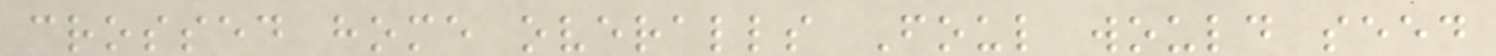crossed home overalls Foul would seed
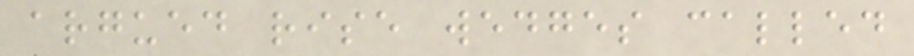argued rise wedges called
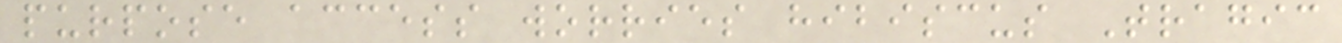purpose access worries hibiscus Tragic
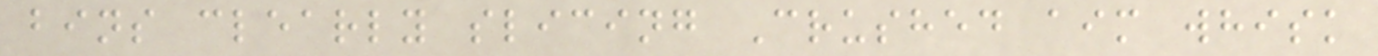bins clearly slicing Crushed aim whisk
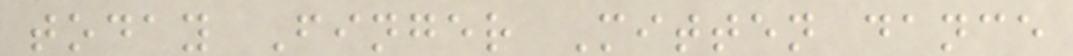today Finger Mitten dance
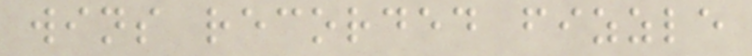wins recorded fizzle
